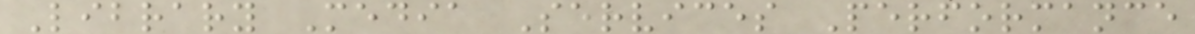Library Media Services Performance
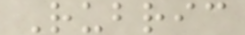Rubric
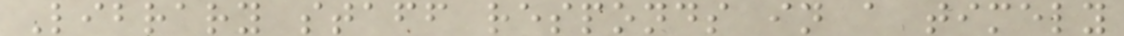Library staff responds in a timely
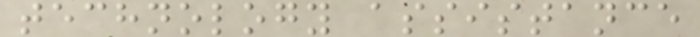technology assistance
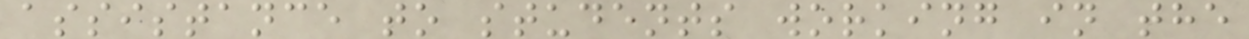assistance to students working in the
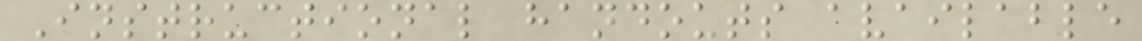Instructional handouts available
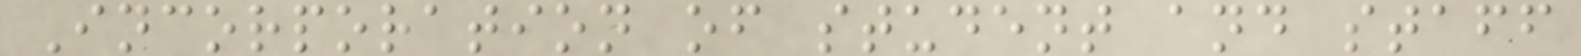Incorporation of student and staff
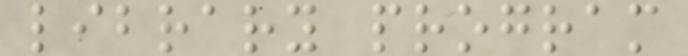library program
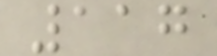117
